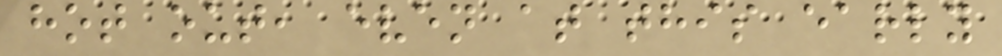hot out, even at this early
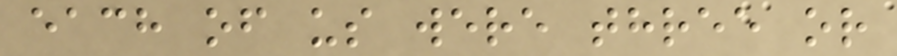each of us were three or
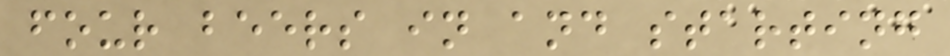four beers in and starting
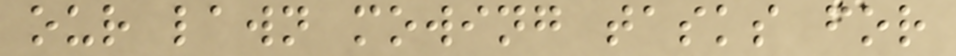our lawn mowing tasks for
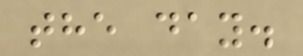the day.
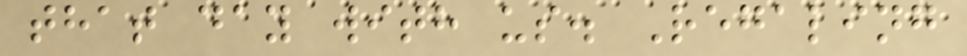that day with us. Regaling
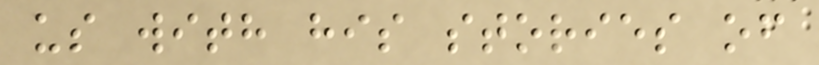us with his stories of
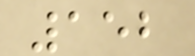152
